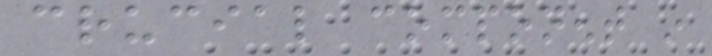crucial component in
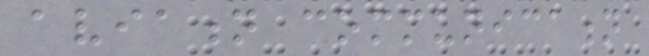aviation communication
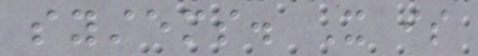systems. It is
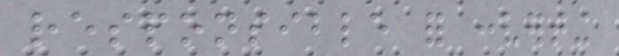responsible for converting
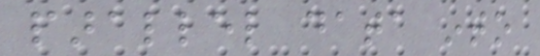parallel data into
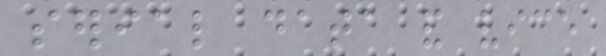serial data and vice
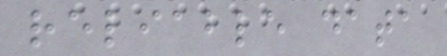reliable data
